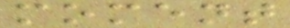moment
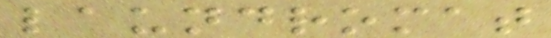laundromat
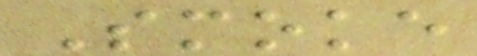Smoke
